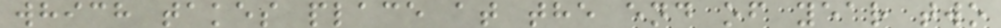which takes place at the end of year two
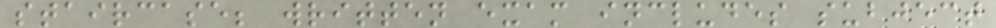staircase; written exam includes subject
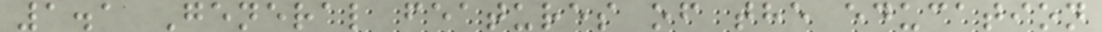1.1 General features of the education
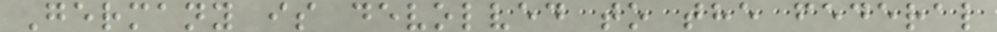Germany is devolved to the federal
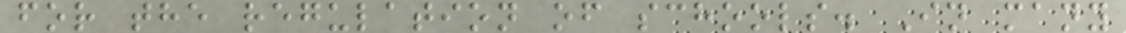for the regulation of schools. In many
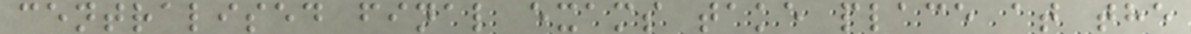centralised final exams take place at the
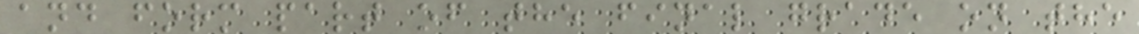and form part of the final grade on the
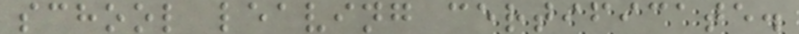school leaving certificate.
